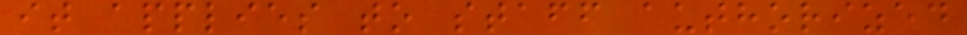it applies to staff authorized
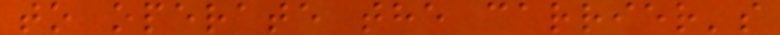to operate the carrier's
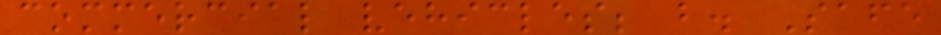commercial vehicles; b. Safe
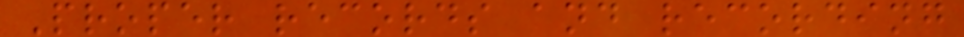Proper records and recording
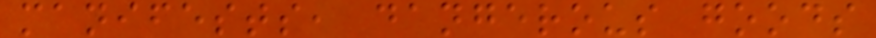manifests, dangerous goods
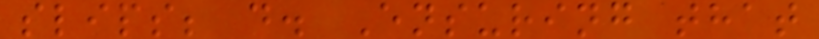slips; d. Ensuring that
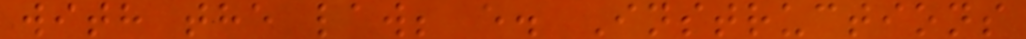with the law; e. Instructions
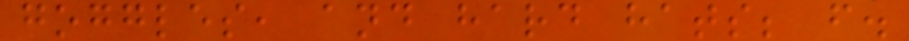goggles, and hard hats; f.
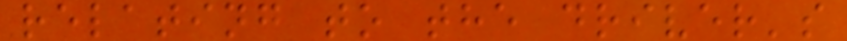relating to the driver's
